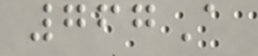767A
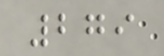279
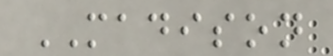MADISON
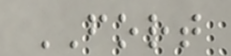FORT
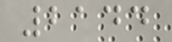2144
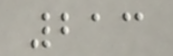213
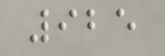925
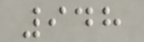948
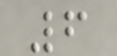6
